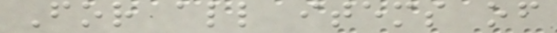For all items of
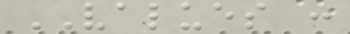VALUES :
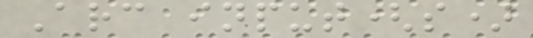Arc input(s)
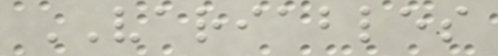VARIABLES
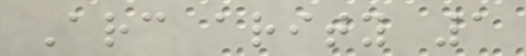Arc arity 1
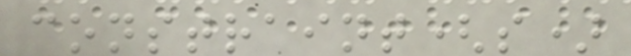constraint(s)
